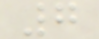7
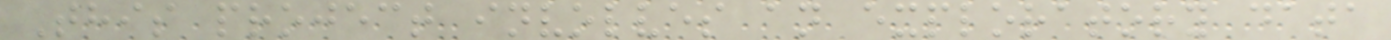This project involves an exploratory data
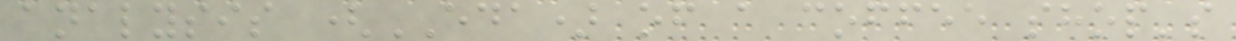analysis (EDA) of a coffee shop's
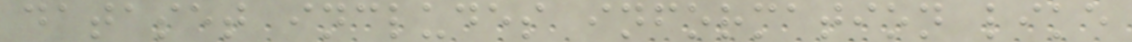dataset includes information like
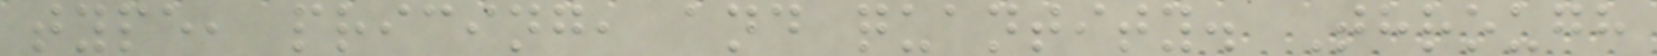type, pricing, and quantity. Through
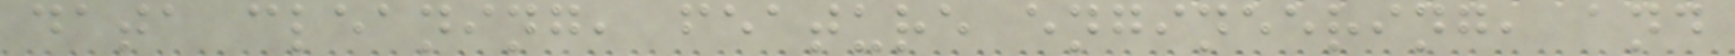data cleaning, feature engineering, and
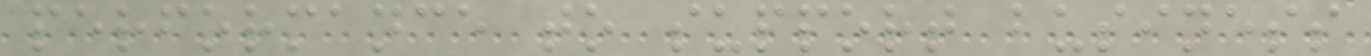performance to support business
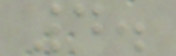4.
